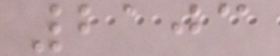2103
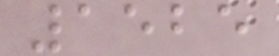1525
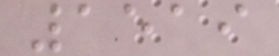1519
